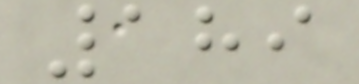189
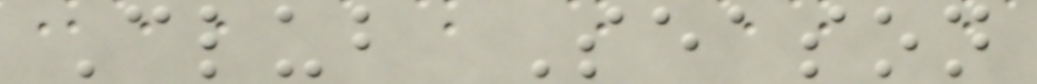Club Season
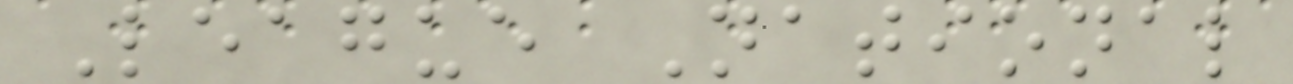League National
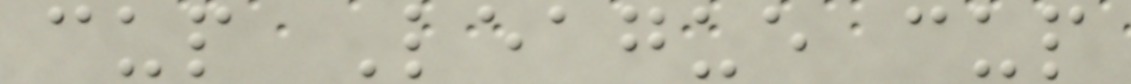cup League cup
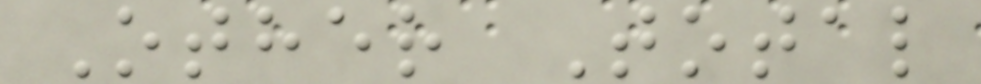Other Total
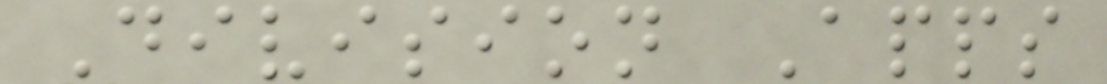Division Apps
